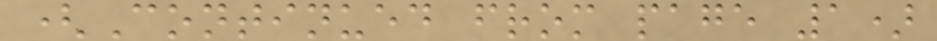(Continued from page 1)
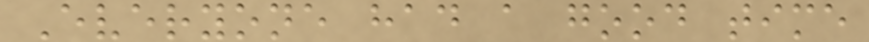Everyone had a good time
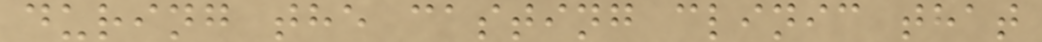during the casting clinic that
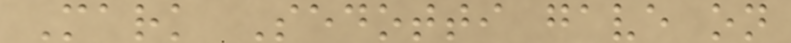Mark Sedotti gave on
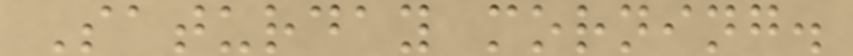Saturday morning.
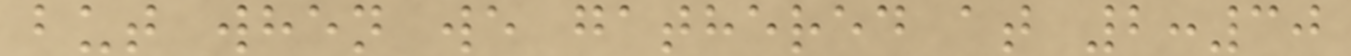but when we gathered at 2:30
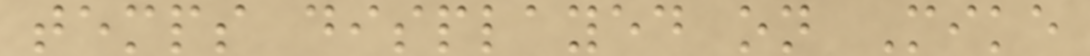temps displayed on Mike
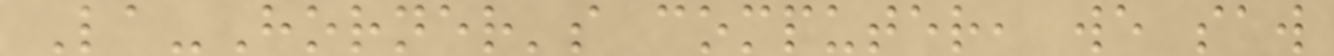La-Horner's computer, we saw
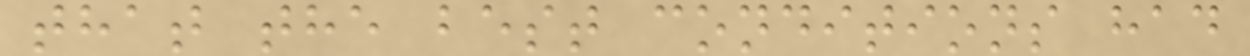that the best conditions had
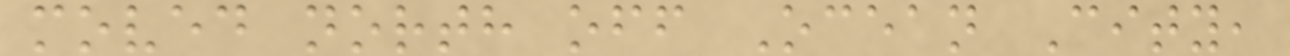moved north off Ocean City,
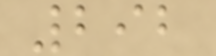292
